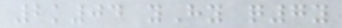2k04 yHy q7y
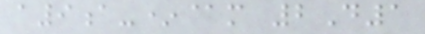a9a-*@m 2D1
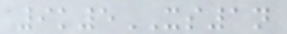9k5XS1n
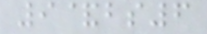9&bs6
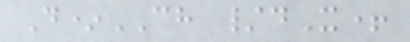D*CH /dX+
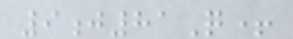9j81Q+
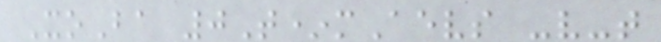XoBa 0T*mAevs -v-t
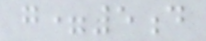g=5d
